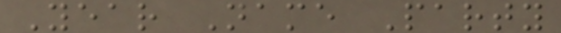Year Name Party
